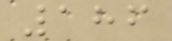186
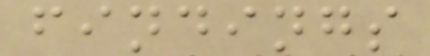findings
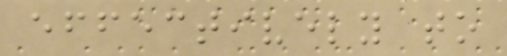effectively to
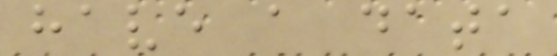have a data
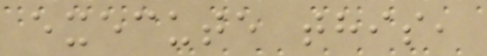execute this,
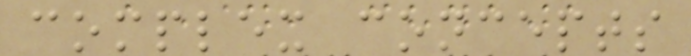complex concepts
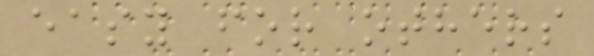easy for others
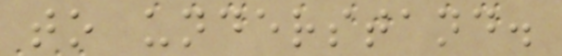to understand.
